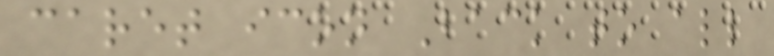caret icon Back to all
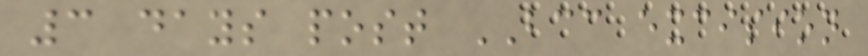3 days post BCC excision
